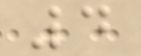4
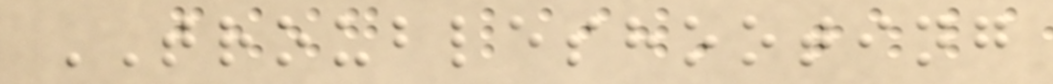TROUBLESHOOTING
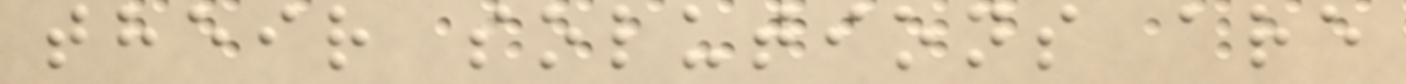their solutions are
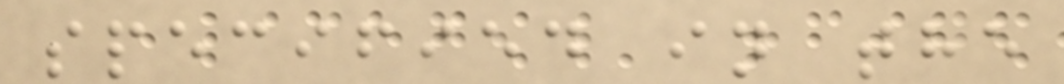specified in the
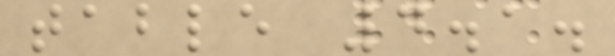table 4.1.
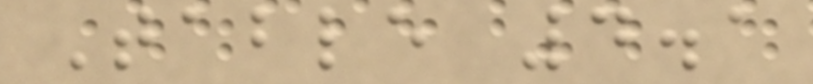Table 4.1
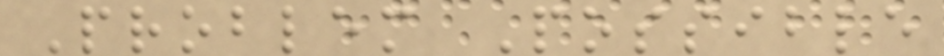Problem Possible
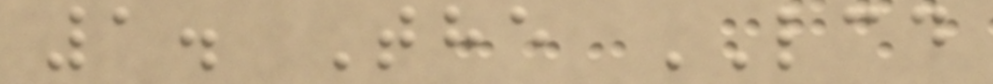1. The LCD
